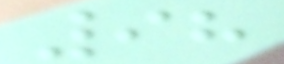98
